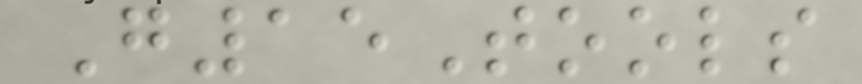G15Tools
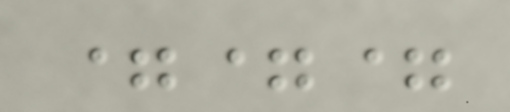===
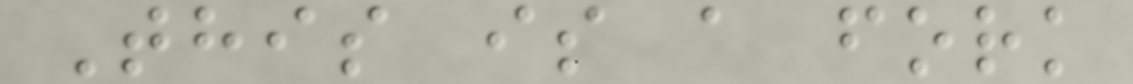This is a fork
